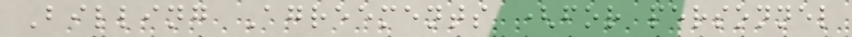Billing Agreements (for personnel
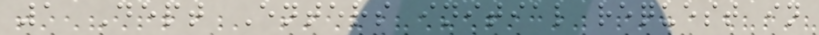1 Dept Enters initial request in
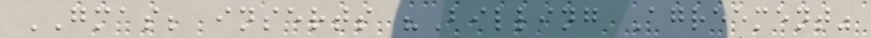GMAS; inserts "Billing Agreement"
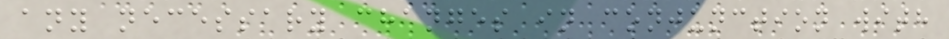any necessary changes in conjunction with
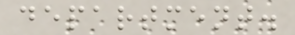department.
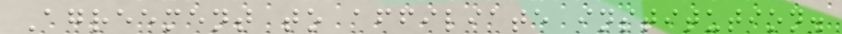Agreement to affiliate institution.
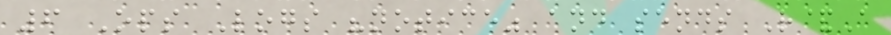6 Ops Logs "notice" and sends R&A
